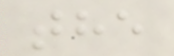the
